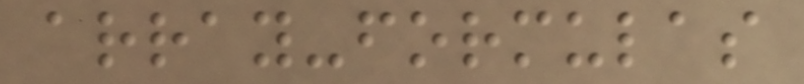array-formulas
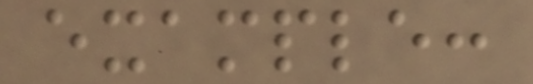example:
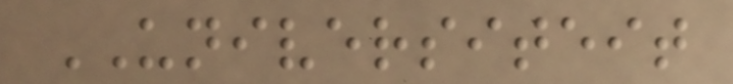UNIVERSITEIT
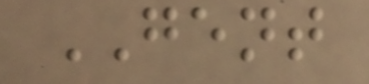GENT
